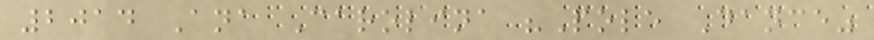2014 Ana Carolina "Pole Dance"
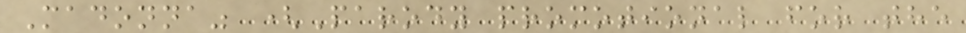Madonna" (Parody promotional for the
